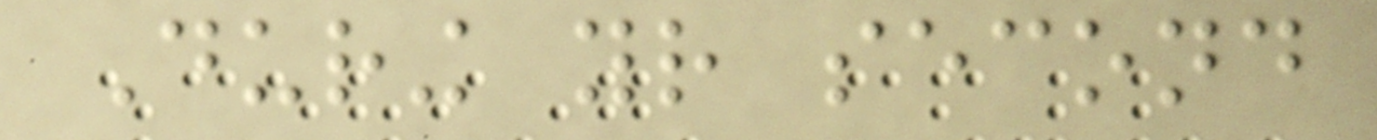During your second
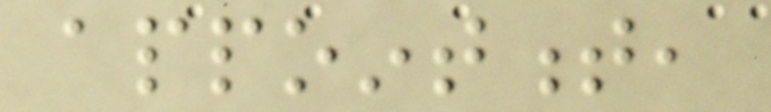appointment,
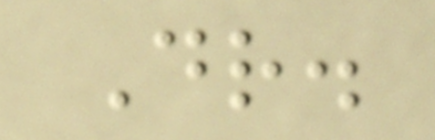Dr.
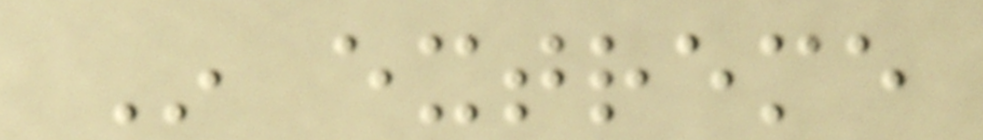In extreme
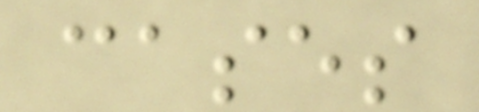cases
